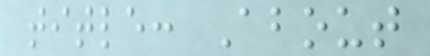title: About
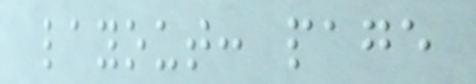layout: page
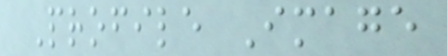Profile Image
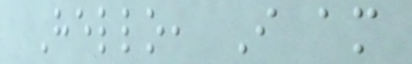Hello, I am
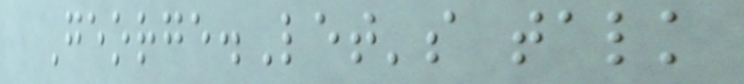George.Let's talk
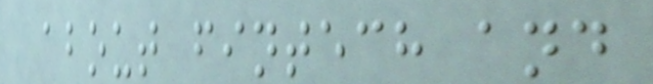about fintech and
